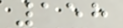158
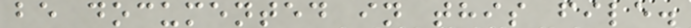be documented in this file.
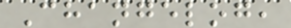Changelog,
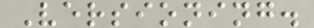Versioning.
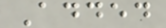Added
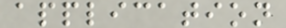application
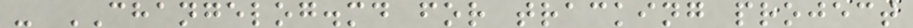- CHANGELOG.md for tracking project
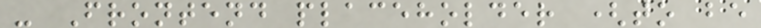- Frontend placeholder (to be
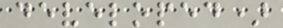developed)
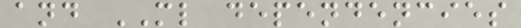and ML dependencies
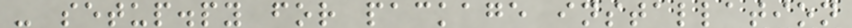- setup.py for package installation
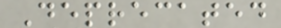Deprecated
